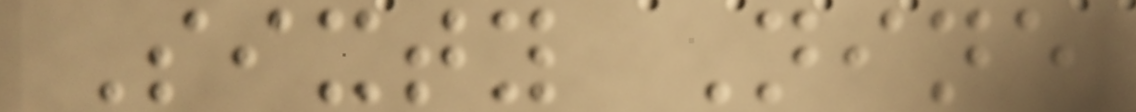Sixty Nine
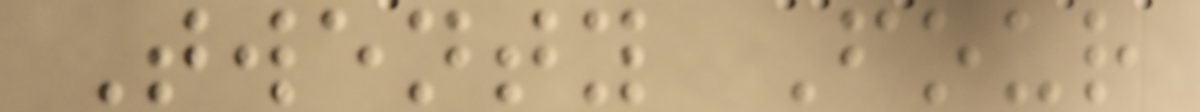Twenty Four
